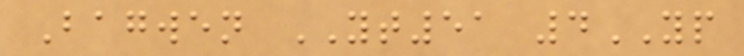Bagwen YT51 4YP
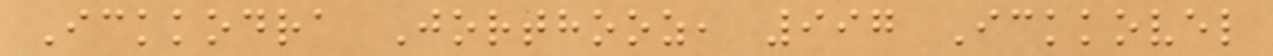Ickkodra Jorthooz, 997 Ickkovel
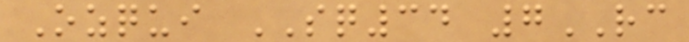Ozqui SQ34 7RC
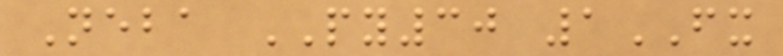Neba PY30 1FX
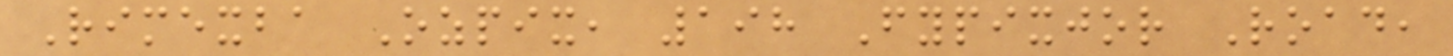Rimexba Ozpix, 198 Fypixjor Road,
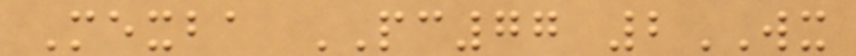Mexba PC77 2WX
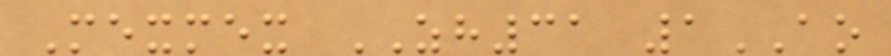Mexmex ZH31 1AO
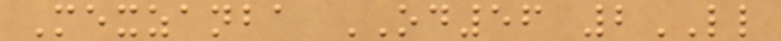Mexzanba OD56 2LL
